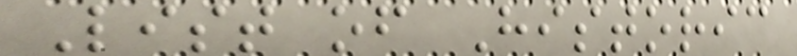List of Historic
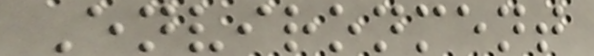Environment
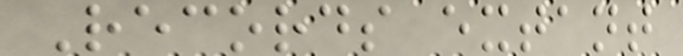Records extant
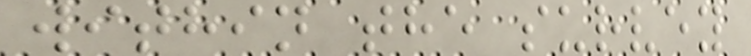within the survey
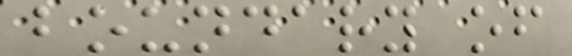boundary of
